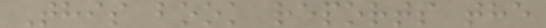This book reports the
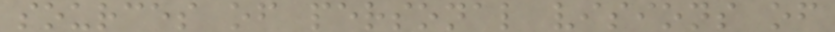sources of personal visions of
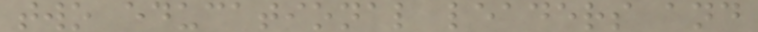two educational leaders and
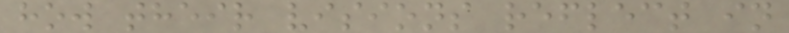how their visions reflect in
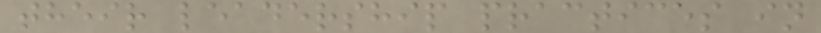their leadership practices in
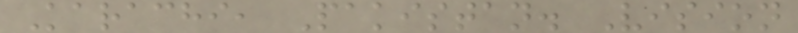Karachi, Pakistan. Vision
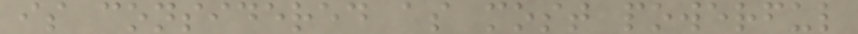is considered as most powerful
